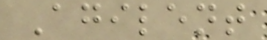Agilent
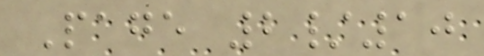Page 2/10
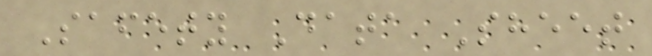Safety Data Sheet
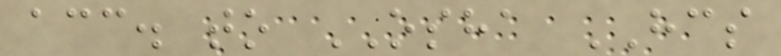acc. to OSHA HCS
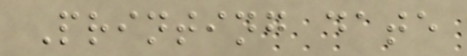Printing date
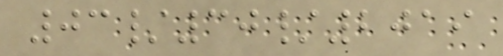03/30/2019
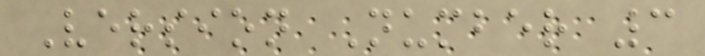Version Number 3
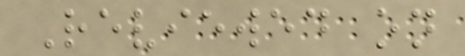Reviewed on
